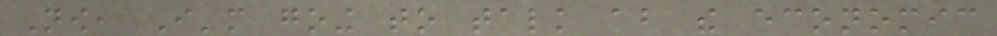Now, I'm going to talk about the economic
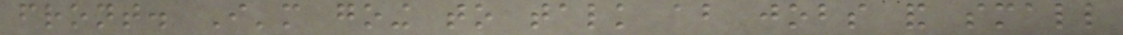front. I'm going to talk about jobs and small
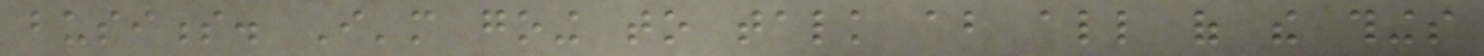business. I'm going to talk about all of the things
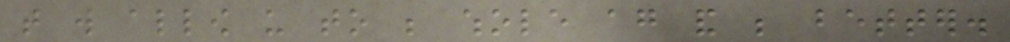that will allow us to be whole again and be better.
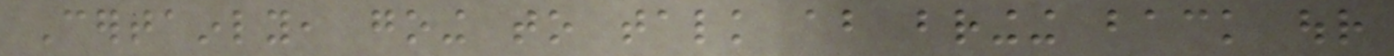Certainly, going to talk about bringing back our
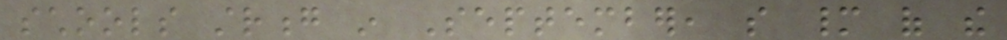schools strong in September, so many of the
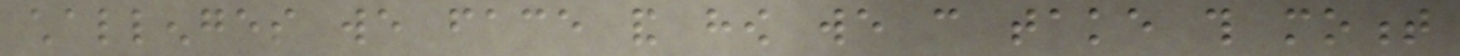challenges we face and how we can take this moment
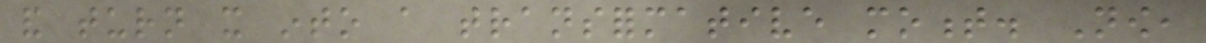and turn it into a transformative moment. Now,
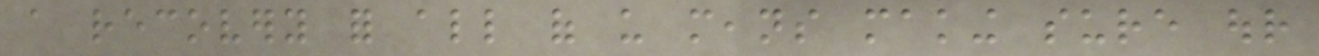a recovery for all of us means making sure our
